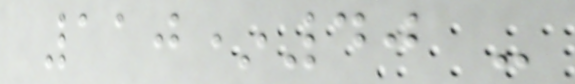110*40 -
